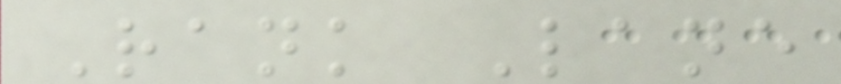Rank Lane
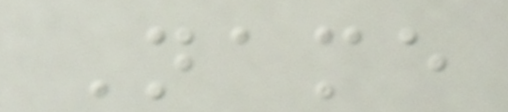Name
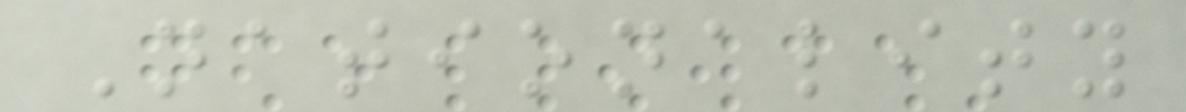Nationality
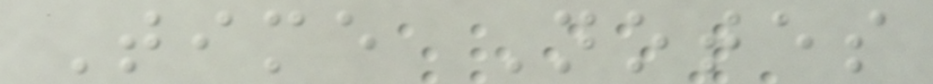Time Notes
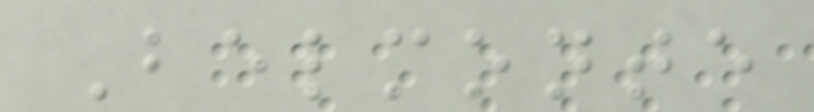Belmonte
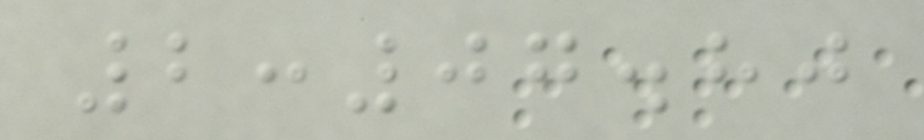2:07.80
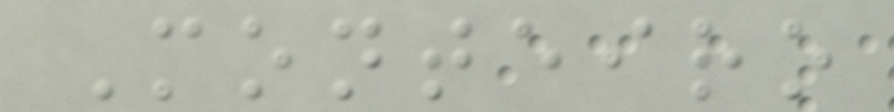Monteiro
